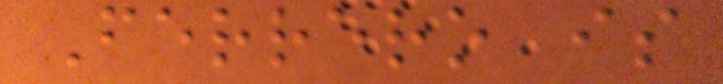Ferrero is
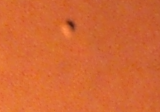a
